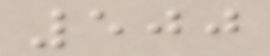500
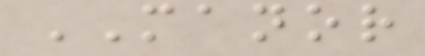MANOR
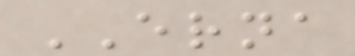ERNA
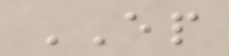EP
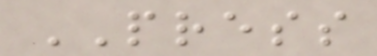PRESS
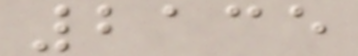2135
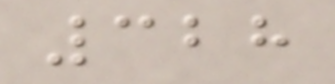328
